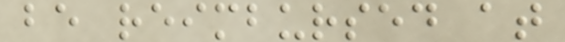be reimbursed at
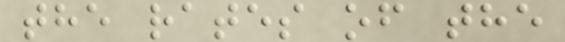the rates of the
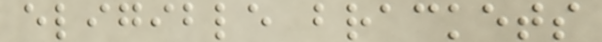eligible brackets
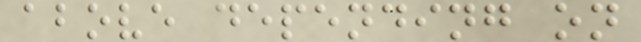above depending on
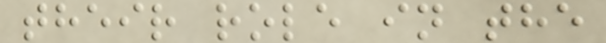their role in the
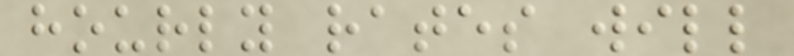hourly rates will
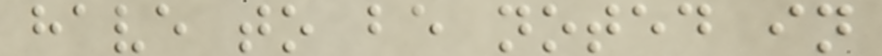have to be noted in
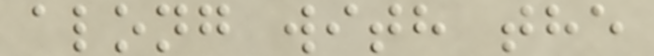along with the
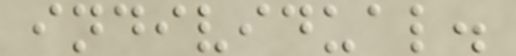individual.
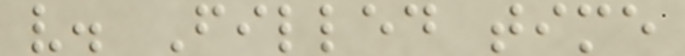v. Filled time
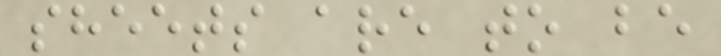sheets are to be
